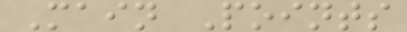Main Points
